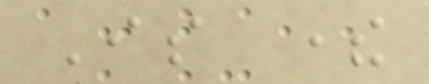Is there
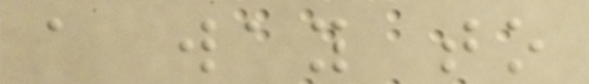a way to
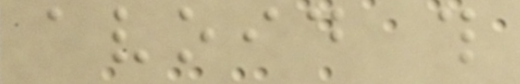avoid this
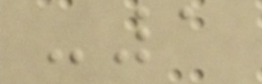-1
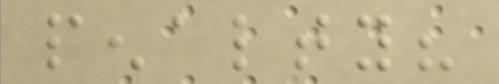penalty?
